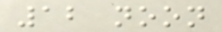12 noon
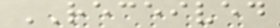RECEIVED
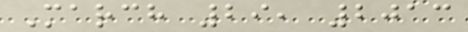March 29, 2013
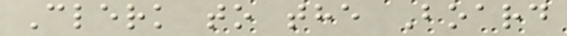Clerk to the Board
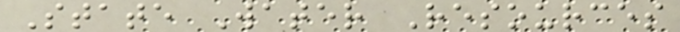State Water Resources
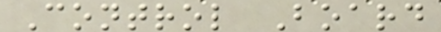Control Board
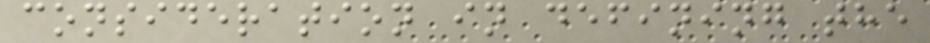consideration in defining the
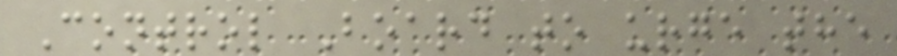Control Board to urge the
